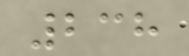238
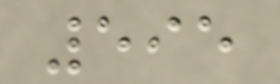595
